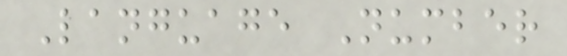Language Number
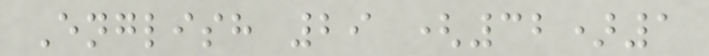English 29 (32)1
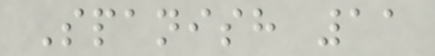Spanish 11
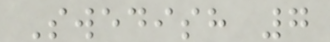Swedish 7
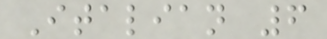Italian 6
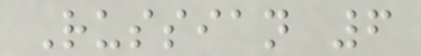Russian 6
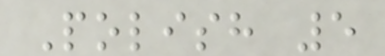Polish 5
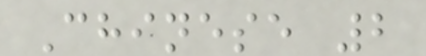Chinese 2
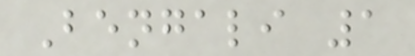Bengali 1
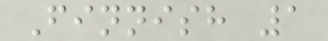Finnish 1
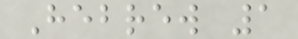Hebrew 1
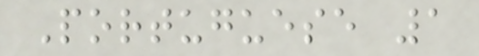Portuguese 1
